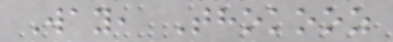Way, Thokooz
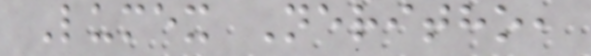Lumex Neritho,
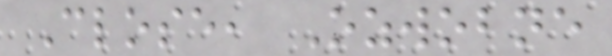Close, Ozwobne
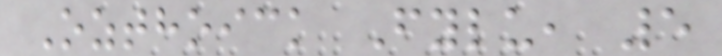Ozthoick Fylu, 5
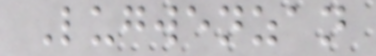Lugwenzan
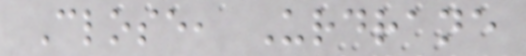Close, Urdrane
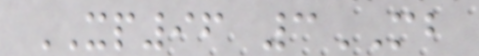XP96 3MB
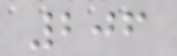206
